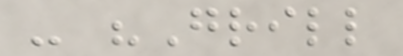- "Grill
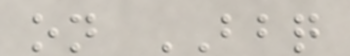on BBQ
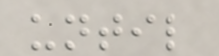until
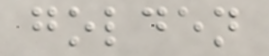golden
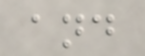and
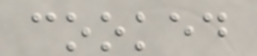cooked
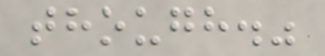though."
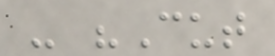- "Cut
